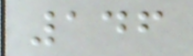146
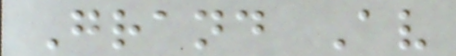Grand Av
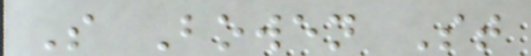S Bowen St
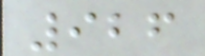926
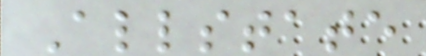Allstate
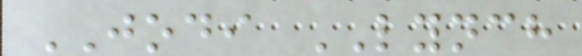JODI LYNCH
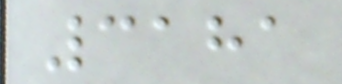3181
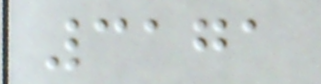3171
